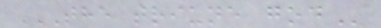THE TRIUNE GOD
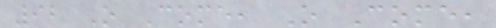92 O Come, O Come,
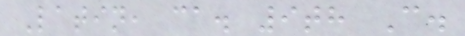Latin, ca. 9th C.
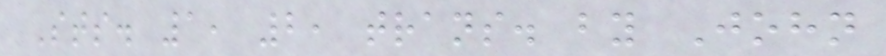Sts. 1, 2, trans. by John
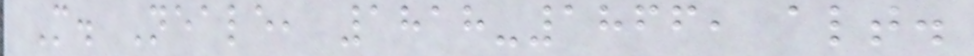M. Neale, 1818-1866, alt.
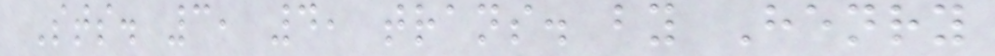Sts. 3, 4, trans. by Henry
